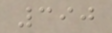390
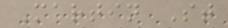Martin St
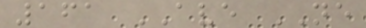161 AVE NE
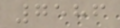7586
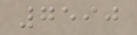7590
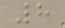8
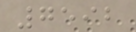7592
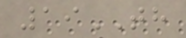19TH
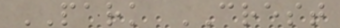PARK CREST
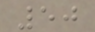50
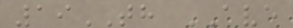19TH AVE
